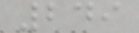249
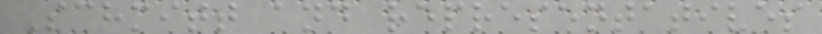Schmitt and representatives
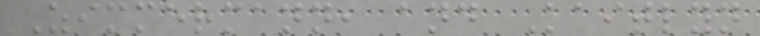Zimmermann, and Kaitlyn
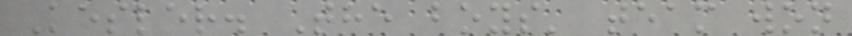Kesler. The boys' team won
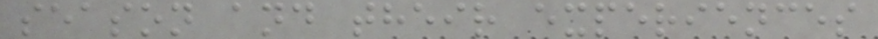season and their experiences
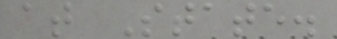at State.
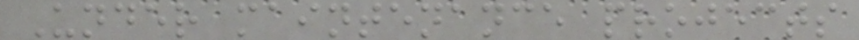Under maintenance projects
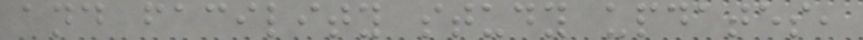and facility study updates,
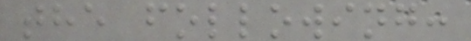the following:
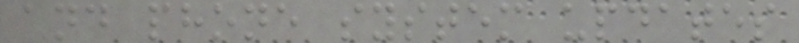and phone system updates
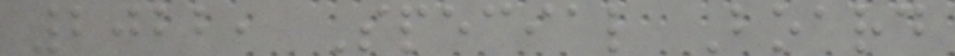2022, Special Board
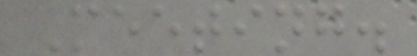Meeting.
